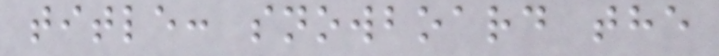title: snowboard the
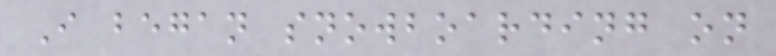I began snowboarding on
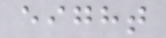eight
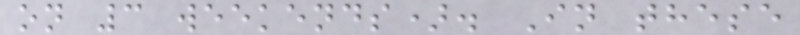on 3 weekends). In these
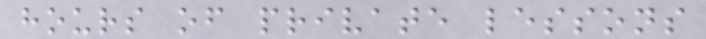hours of private lessons
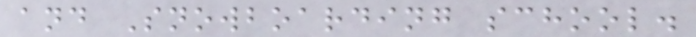and Snowboarding school.
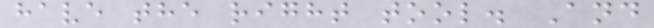have the right tool. And
